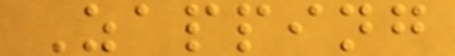Zapping
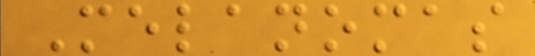Melanomas
